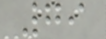79
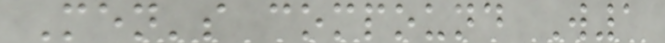Men's compound W1
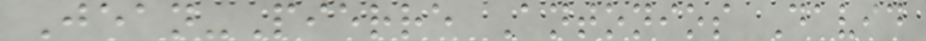Jean-Pierre Antonios David
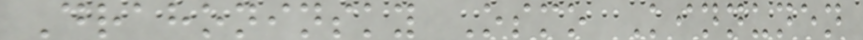Drahoninsky Osmo Kinnunen
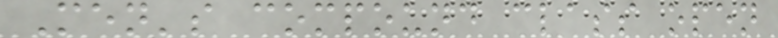Men's compound class open
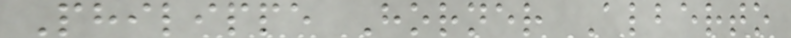Philippe Horner Alberto
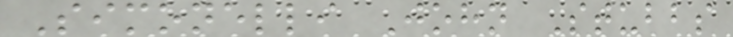Simonelli John Stubbs
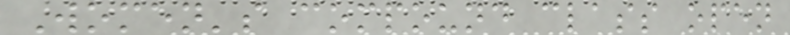Women's compound class open
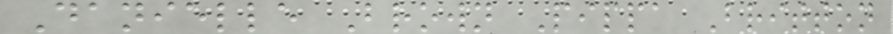Danielle Brown Pippa Britton
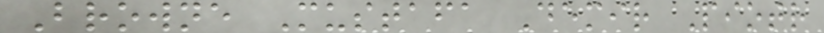Browne Mustafa Demir Piotr
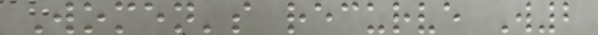Women's recurve W2
